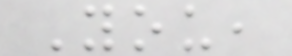You,
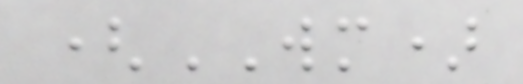(WM)
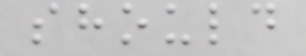should
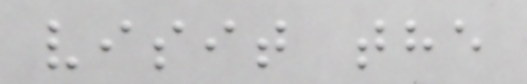visit the
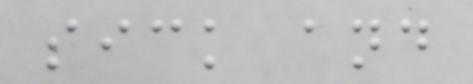sick and
